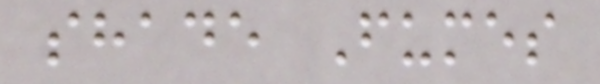shade Fumes
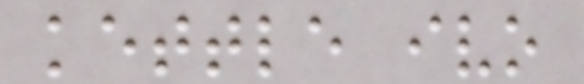kettle ivo
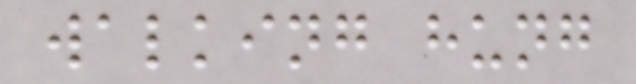walking hung
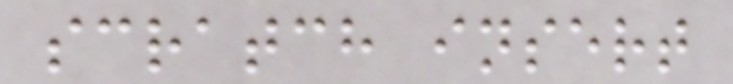scratch insert
